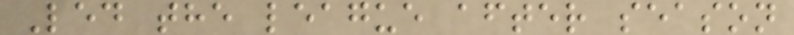Led the league after season
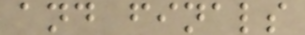and finals
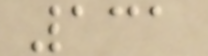131
